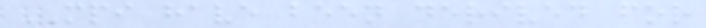MPI have been derived for
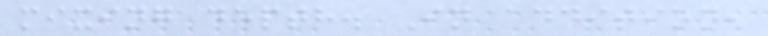mixing depth. In addition,
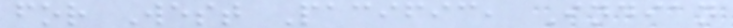for West Pacific, Indian
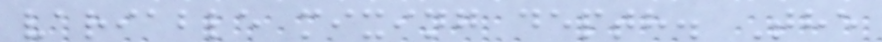variable mixing depth. The
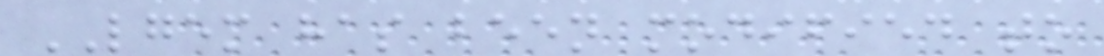LGEM has been modified to
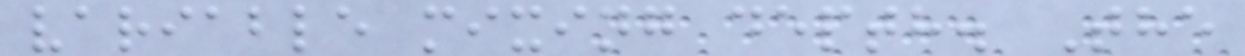variable mixing depth. The
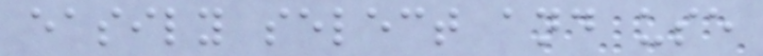easily select and use
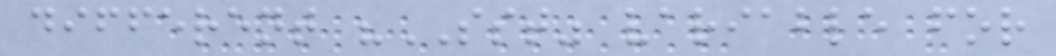different "SST" variable for
